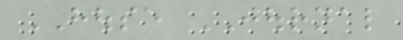HOUSE JOURNAL
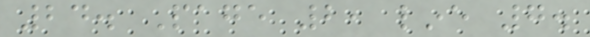24. Page 2, line 7.
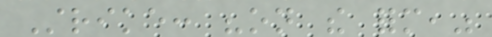Strike: "on the form,"
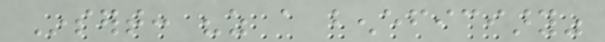Insert: "as a beneficiary"
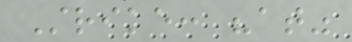Strike: "at"
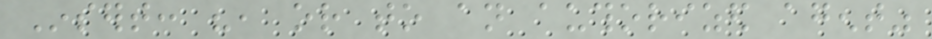Insert: ", or to an authorized agent"
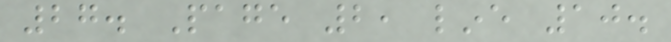27. Page 2, line 10.
